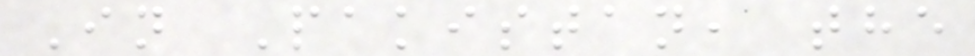In Pakistan, the
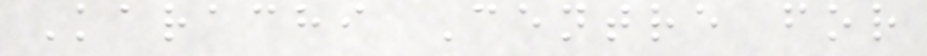Karachi Centre for
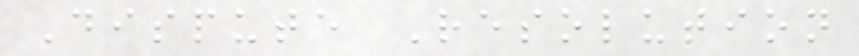Dispute Resolution
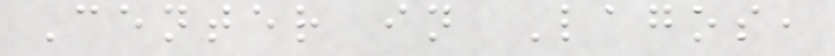Center in Lagos,
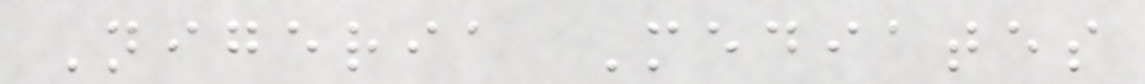Nigeria Mediates
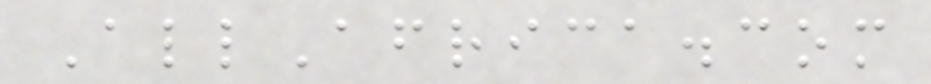AllAfrica.com
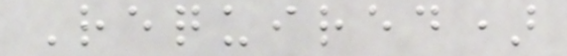Required)
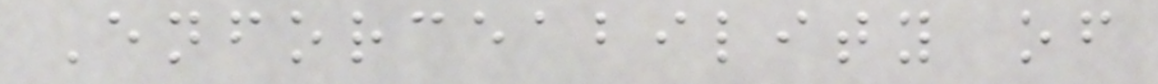Enforceability of
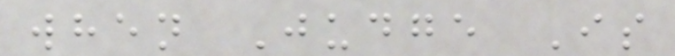when Judge Is
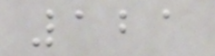121
